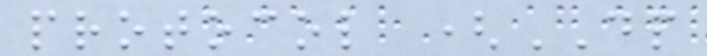protocol (DP
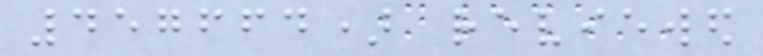457664) reviewed
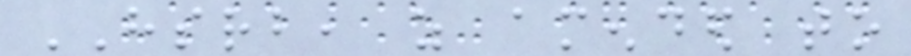HSRB, as amended to
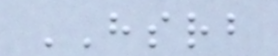HSRB
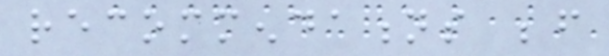recommendations before
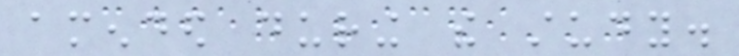amended during the study.
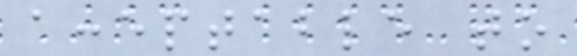acceptable to
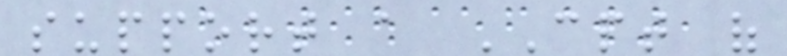support a CPT of
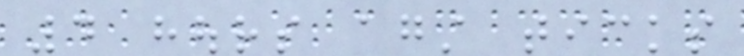4 hours against ticks
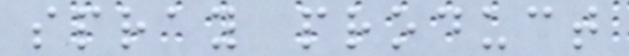spray product
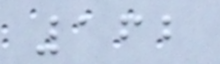162
